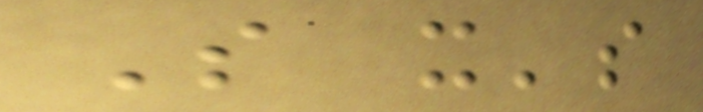So it's
